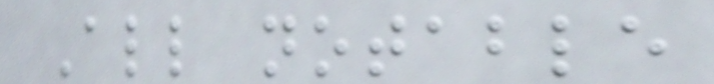All notable
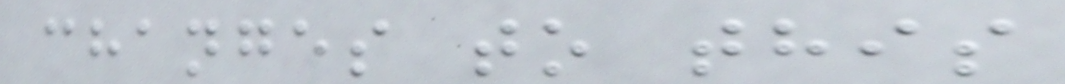changes to this
